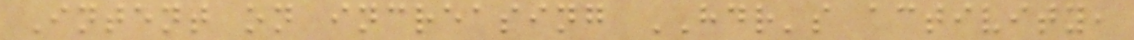Intent on increasing HDR's activity,
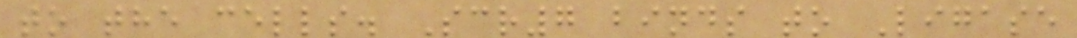to the cells. Scr7 binds to Ligase
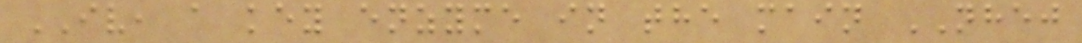IV, a key enzyme in the main NHEJ
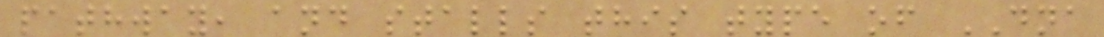pathway, and stalls this type of DNA
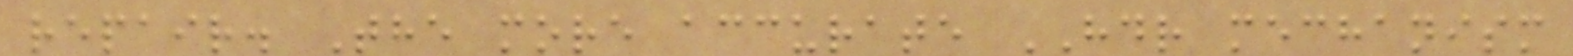repair. The more accurate HDR mechanism
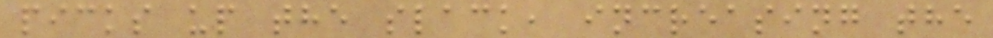picks up the slack, increasing the
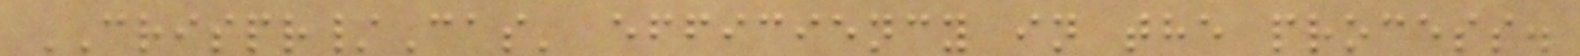CRISPR/Cas' efficiency in the process.
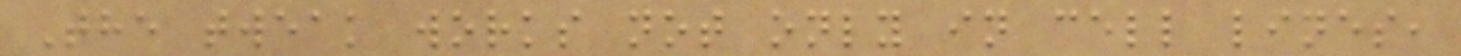The tweak works not only in cell lines,
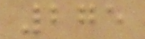275
